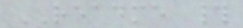README #
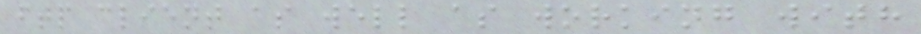ftp client as well as working with
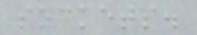sockets.
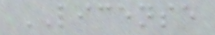LICENSE
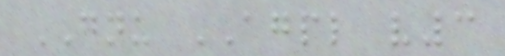GNU AGPL v3
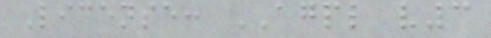License: AGPL v3
